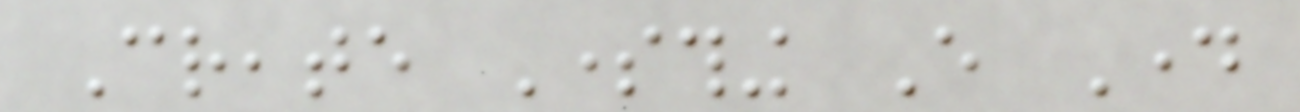Create Something Every Day
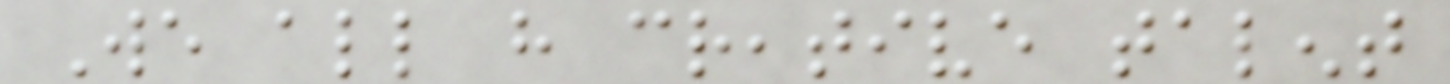We all have creative talent
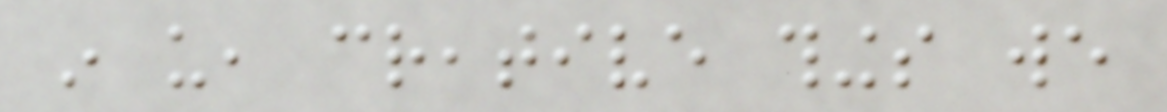in us, creative things we
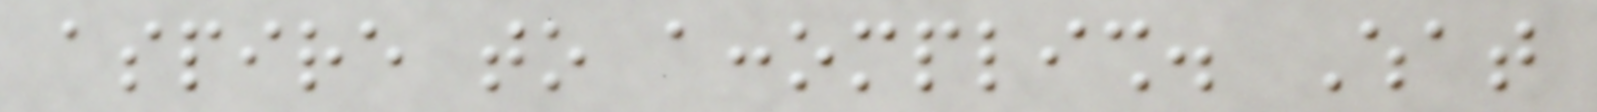aspire to accomplish. What
